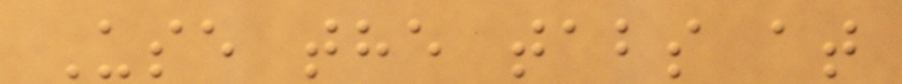Use the tabs at
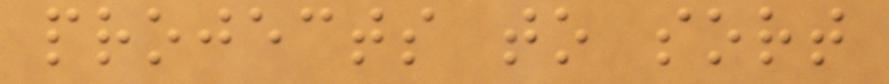projects to sort
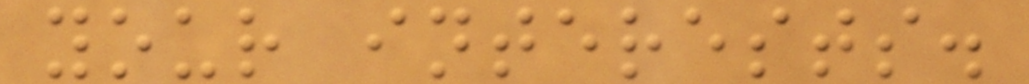your interests.
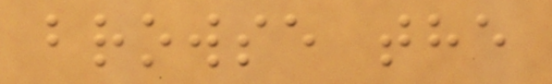browse the
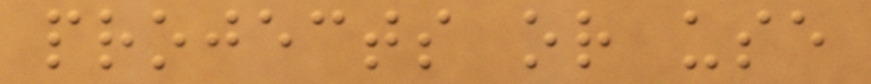projects or use
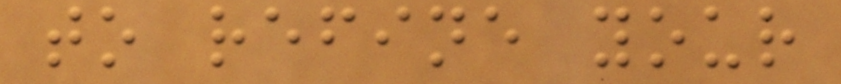to refine your
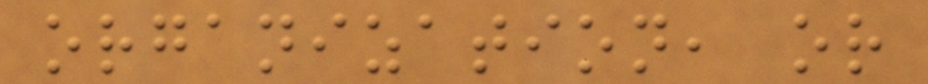organization, or
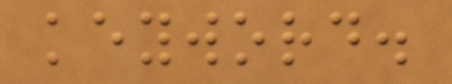keyword.
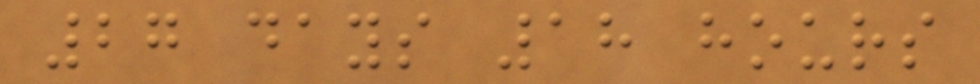27 days 18 hours
